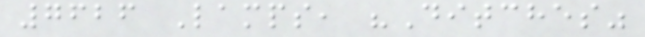7626 Lamps, "Ditches"
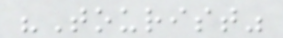"Tourist"
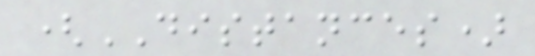(DISTANCES)
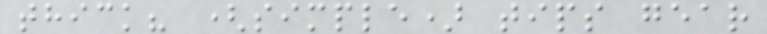thick? (simple) tips gear
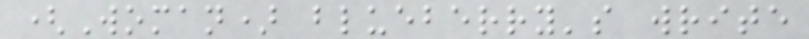(Woman) blueberry's write
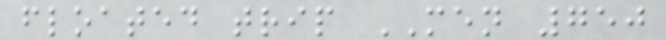floated trip MEN 750
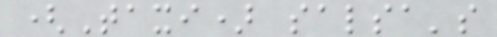(Taxi) salsa's
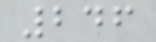246
